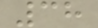38
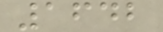1642
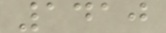1410
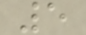5
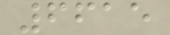6615
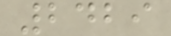2429
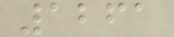1261
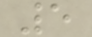5
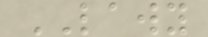LAWY
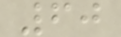60
